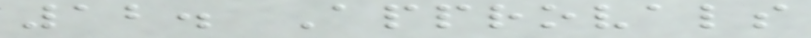12. Approvals
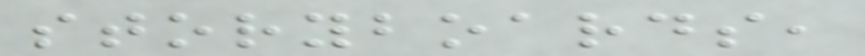storyboards,
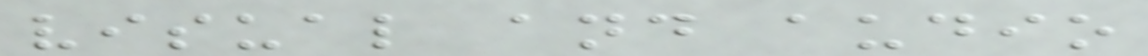visual and audio
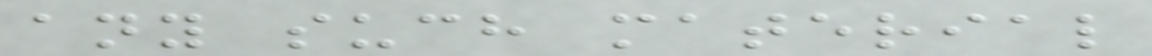any such material
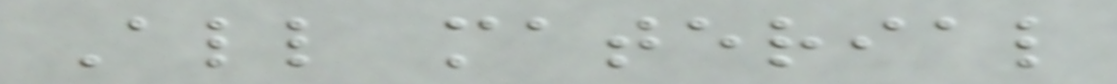All material
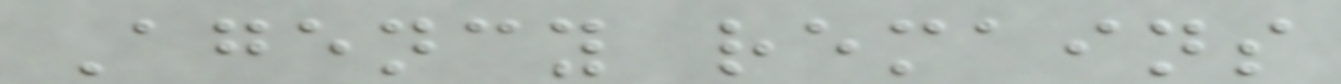Agency remains
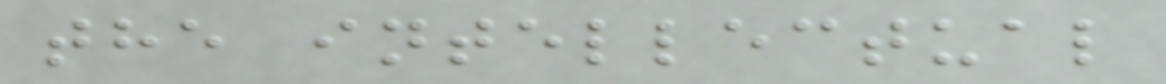the intellectual
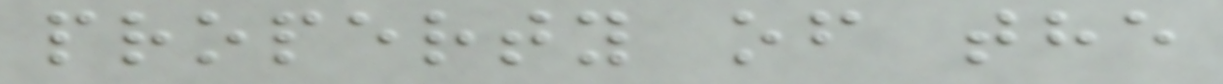property of the
